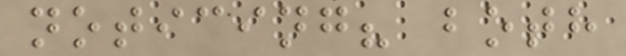noticing? both
